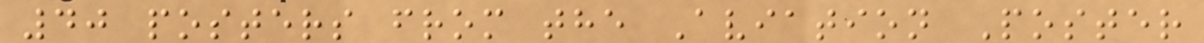40 posters from the Aviation Poster
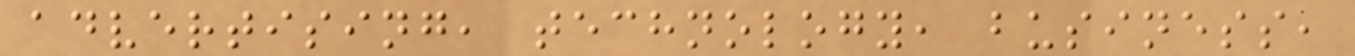advertising, technology, business,
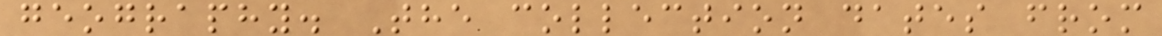geography. The collection dates from
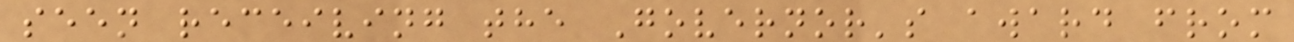seen receiving the Governor's award from
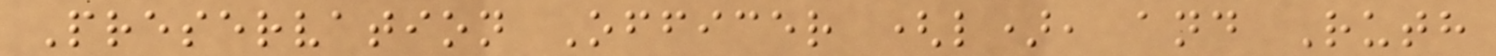Preservation Officer (l), and Ruth
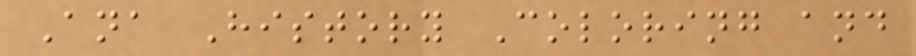Ana History Coloring and
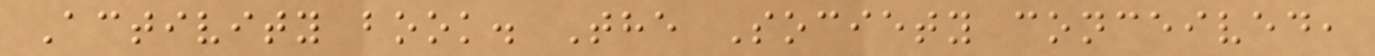Activity book. The Society conceived,
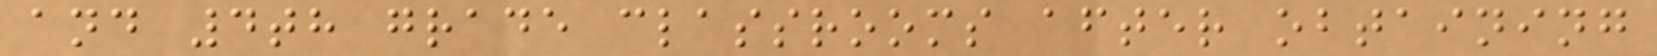and 4th grade classrooms after obtaining
